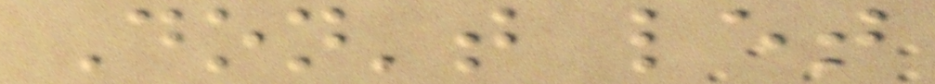Don't let
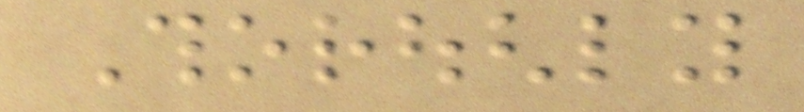Thoroughly
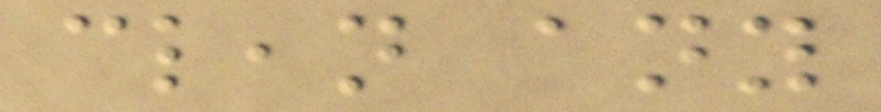clean any
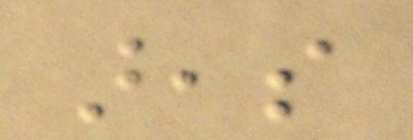areas
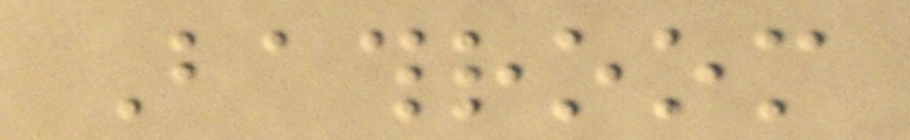Bathroom
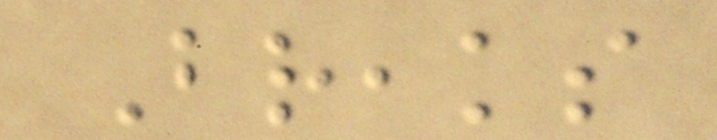Breaks
